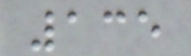135
